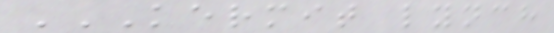KERMIT LYNCH
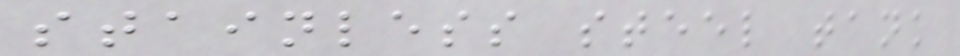stainless steel tank
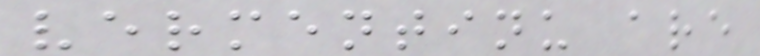vermentinu are
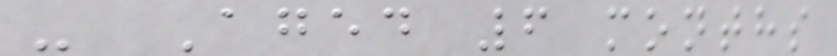- Aged 6 months
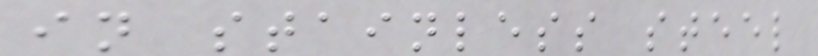in stainless steel
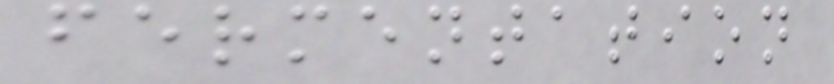fermentation
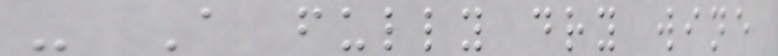- A fully dry wine
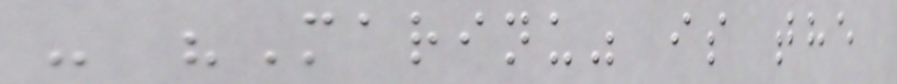- "Marinu" is the
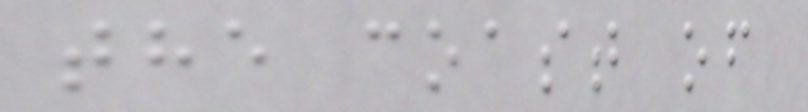the coast of
